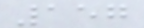157
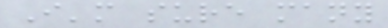I'm sure many
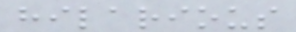hilarious
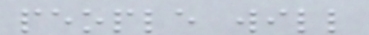people will
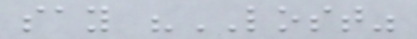say "LOST"
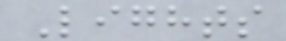Lights
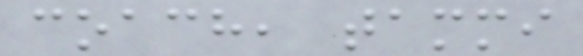coach, tammi
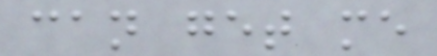can get me
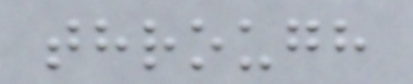through
